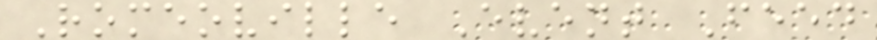Romeoville Event Feed
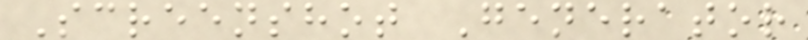Screenshot Generator
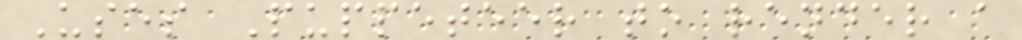Uses Puppeteer to render a
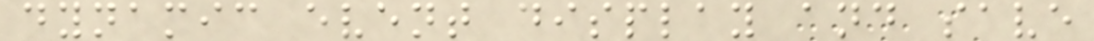dynamic event display and save
